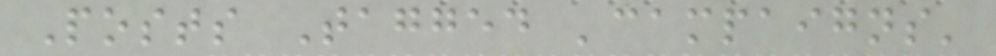Posts Tagged 'campaigns'
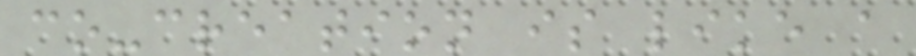co-creation is like a
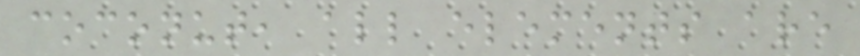coconut, all elements are
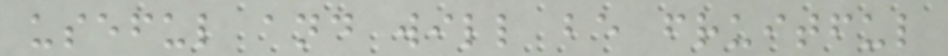useful and will be fruitful
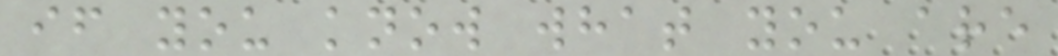if you know what you are
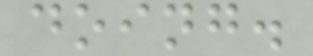doing.
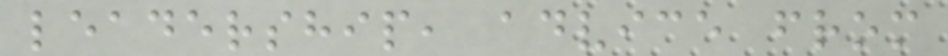leadership, advice from
